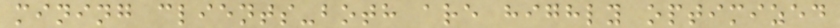mining clients-both are highly optimized
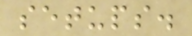setups.
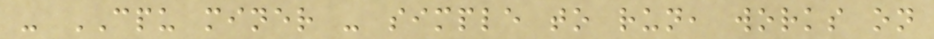- CPU miner - simple to run, works on
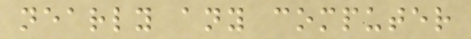nearly any computer
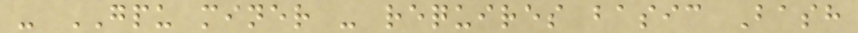- GPU miner - requires basic Bash
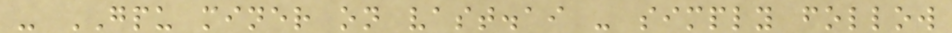- GPU miner on vast.ai - simply follow
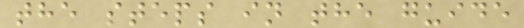the steps in the guide
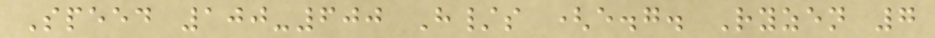Speed 100-600 H/s (e.g. Ryzen 7
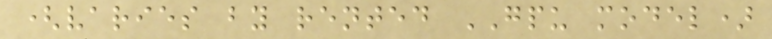(varies by rented GPU model)
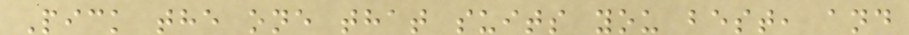Pick the one that suits you best, and
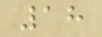18
